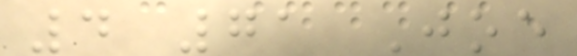4 71 Joe
